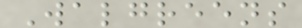Walgreens
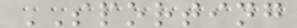SPORTING
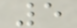5
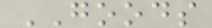GOODS
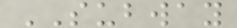SUBWAY
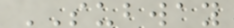SUBWAY
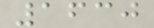1630
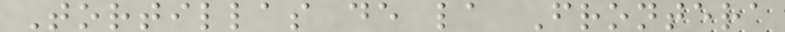Tortillas de la Frontera
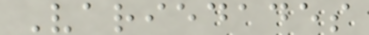Variedades
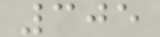305
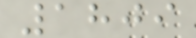1809
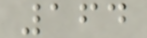164
